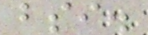bsi.
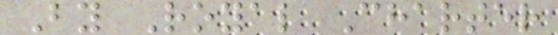By Royal Charter
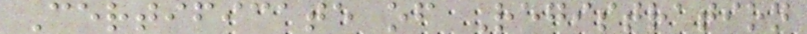Certificate of Registration
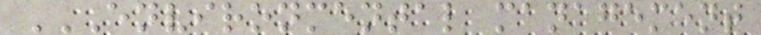ENVIRONMENTAL MANAGEMENT
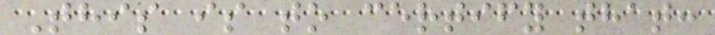This is to certify that:
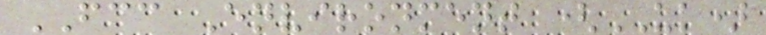FCC Environment (UK)
